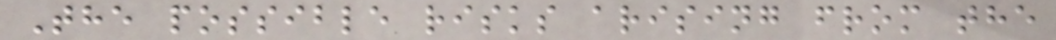The possible risks arising from the
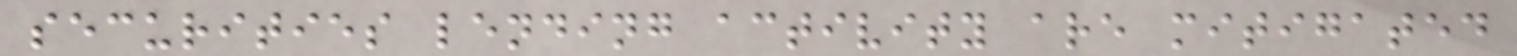securities lending activity are mitigated
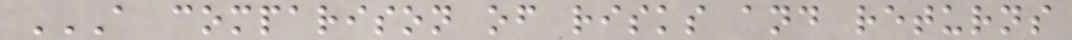A COMPARISON OF RISKS AND RETURNS
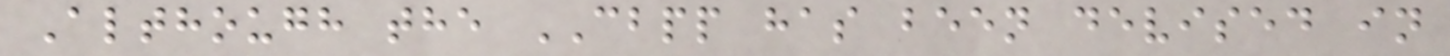Although the CBPP has been devised in
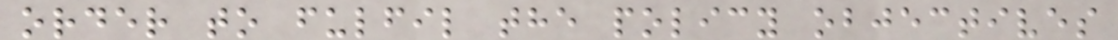order to fulfil the policy objectives
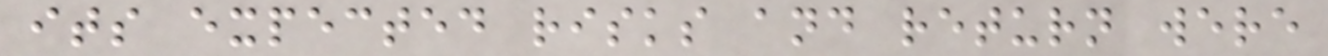its expected risks and return were
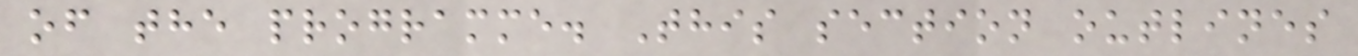of the programme. This section outlines
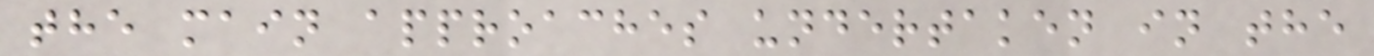the main approaches undertaken in the
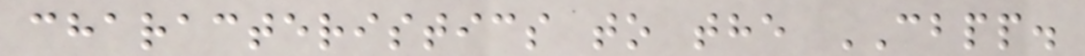characteristics to the CBPP.
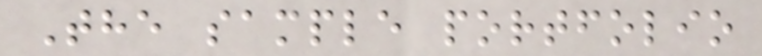The sample portfolio
